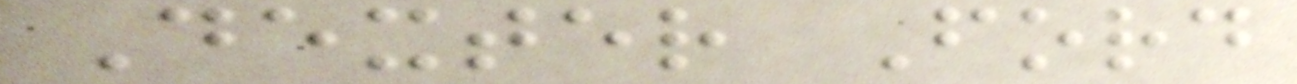Dexter Ford
